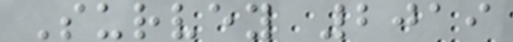Survey 2019
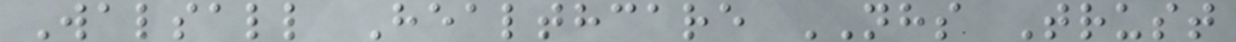Walsall Healthcare NHS Trust
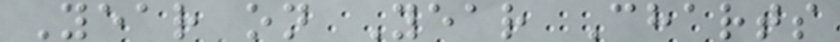Year on Year Charts
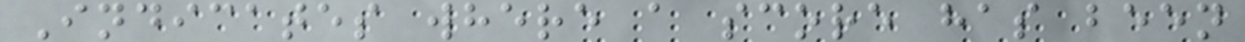Indicates where a score has been
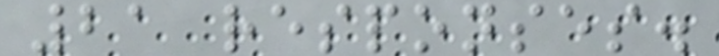21 responses.
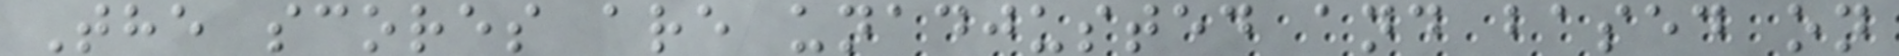The scores are unadjusted and based on
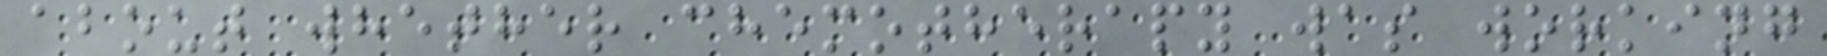about whether chemotherapy was working
